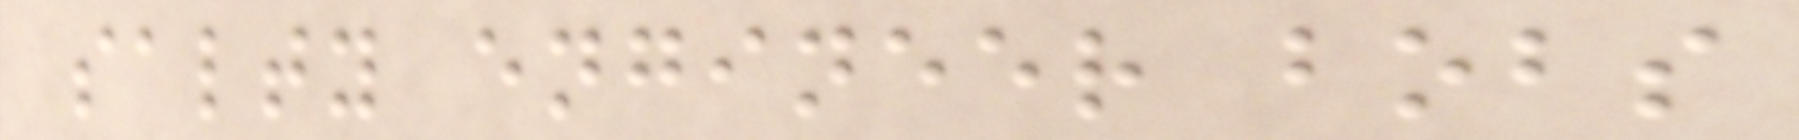salty engineer bobs
